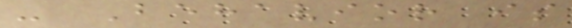- Behavior is
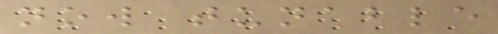now tunable
